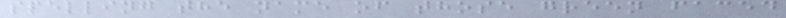spelling the name of those green faced
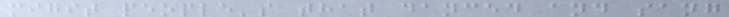migit people's that danced and sang
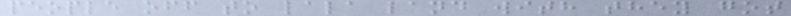people off to lala land with they got
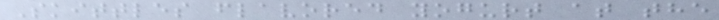Skittles flavored yogurt at the
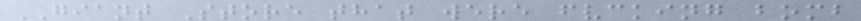GIANT Store that were fvcking bomb
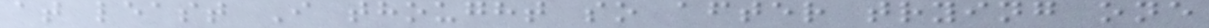at least I thought so after trying one
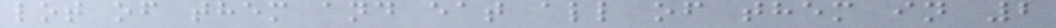lot of them and eat all of them in 2
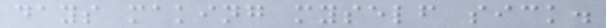days making myself sick.
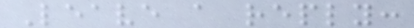Leave a reply:
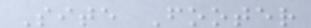Site Footer
